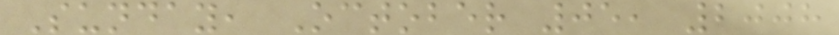Sunday, October 05, 2008
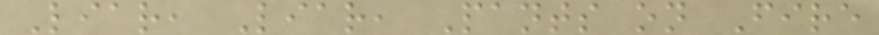Liar, Liar, Pants on Fire
